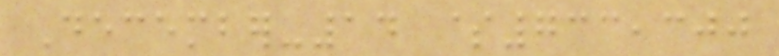December-14 $733,300
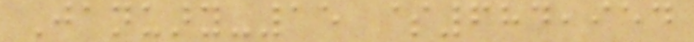January-15 $684,954
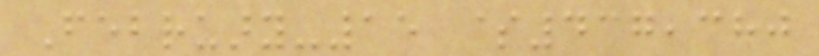February-15 $437,380
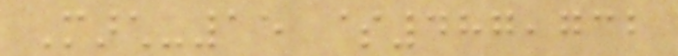March-15 $487,732
